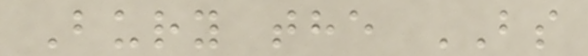Bury the BS
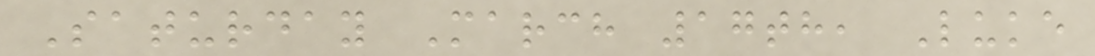Saturday March 17th, Luke
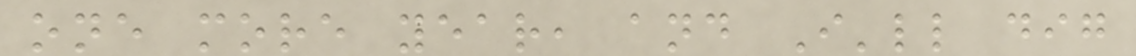one more year, and I'll dig
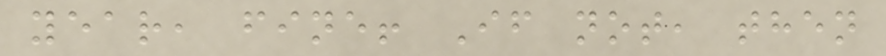year, fine! If not, then
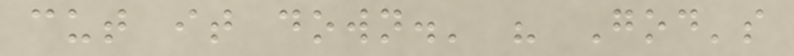cut it down.' " God's
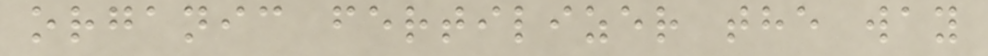organic fertilizer the way
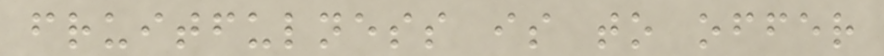fruitfulness is to offer
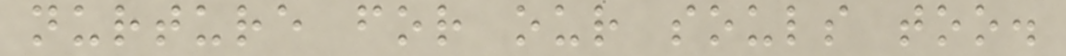nurture for our souls too.
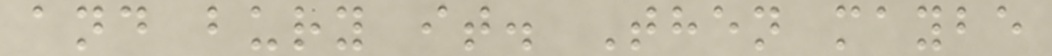and bury it. Then maybe
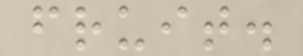fruit.
